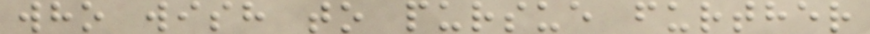who wish to pursue further
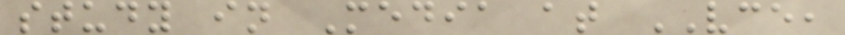study in Media at VCE,
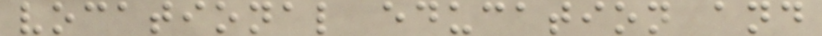vocational education and
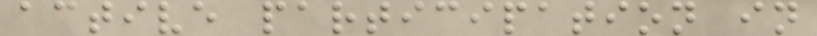active participation in
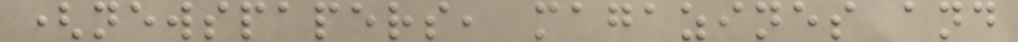(newspapers, magazines and
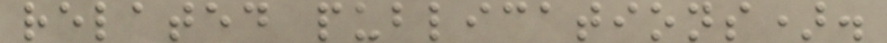related publications).
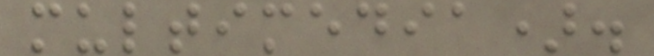multimedia).
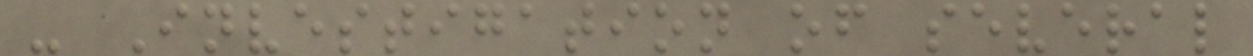- Investigation of several
